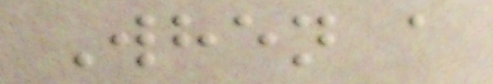When a
